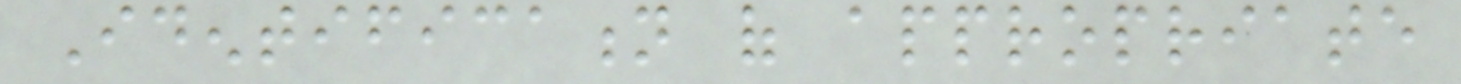Identification of appropriate
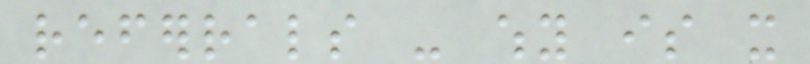referrals - why is it
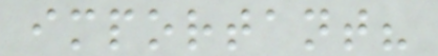important?
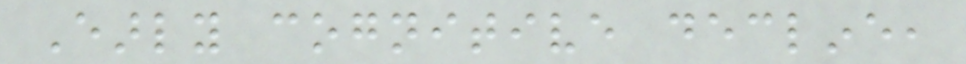Early cognitive decline,
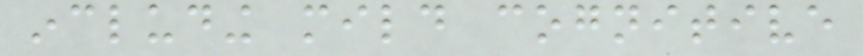including mild cognitive
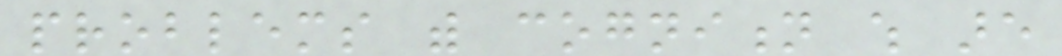problems with cognition which are
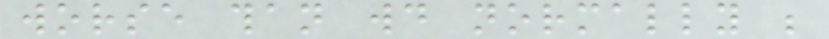worse than would normally be
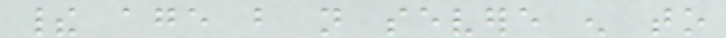their age but not severe enough to
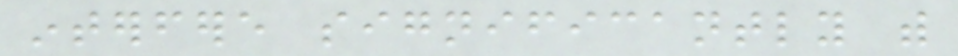interfere significantly with
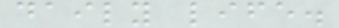daily life.
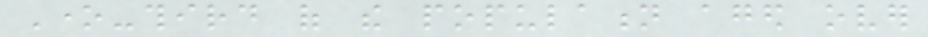One-third of the population aged over
